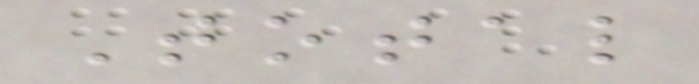Total
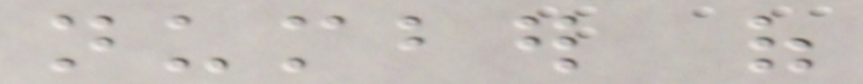number of
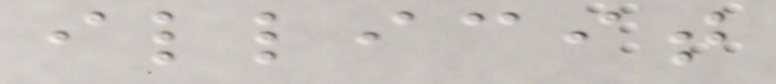illicit
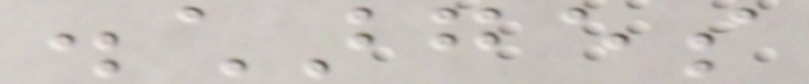discharges
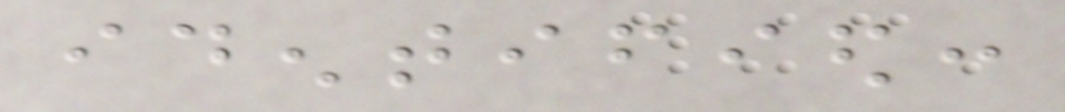identified:
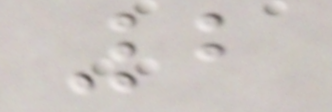2
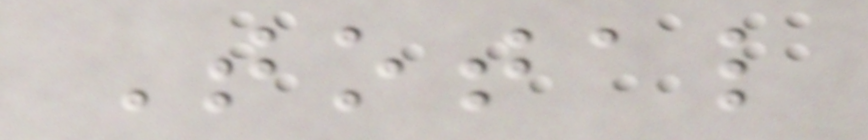Total
